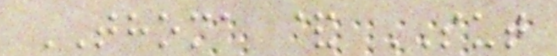THOMA & SUT
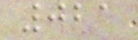021
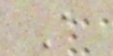A
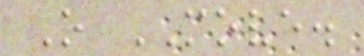O MOVE.
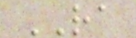RA
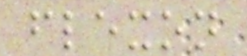flexon
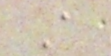A
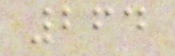264
